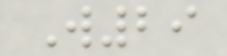W29
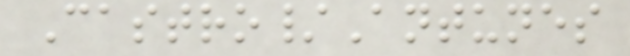Castro/Antunes
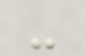-
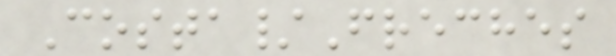Costa/Freches
